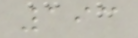193
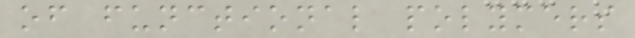of functional polymers
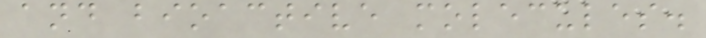and bioactive molecules.
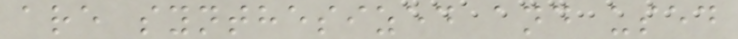are synthesized and used
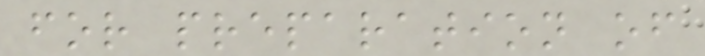for preparation of
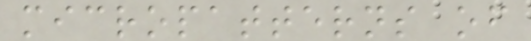micropatterns of
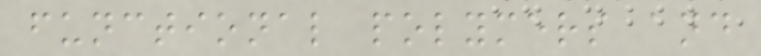functional polymers and
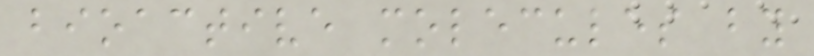bioactive molecules by
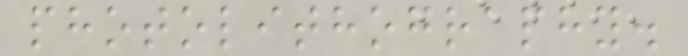photolithography.
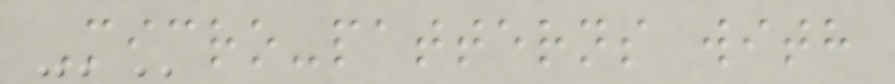Micro-patterns with
